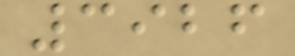3926
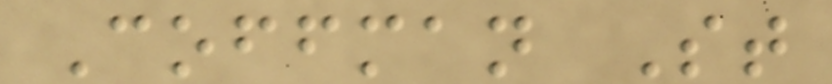Coffman St
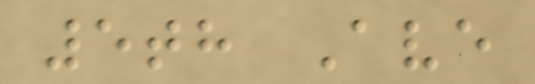5th Ave
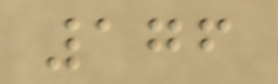176
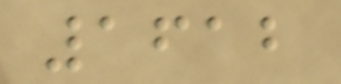1612
